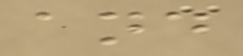and
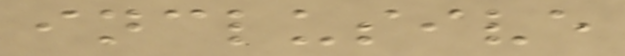inclusive
